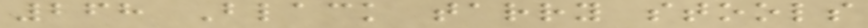268 Black tarry stools
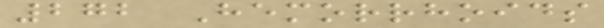272 Hemorrhoids
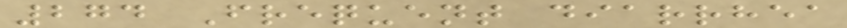274 Frequent diarrhea
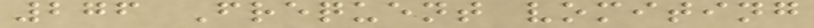276 Frequent vomiting
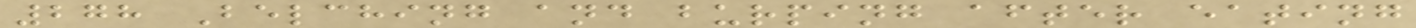278 Belching and burping after eating
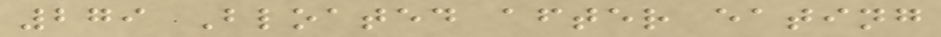279 Bloated after eating
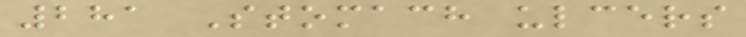281 Stomach ulcers
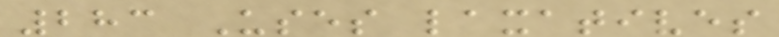283 Uses laxatives
